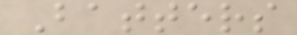Batters
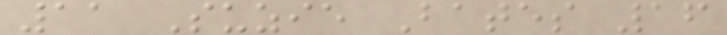11 Suzie Bates 16
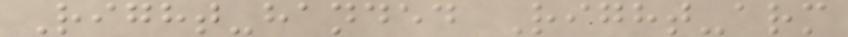Right-handed Right-arm
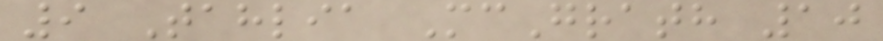9 Tahlia McGrath 10
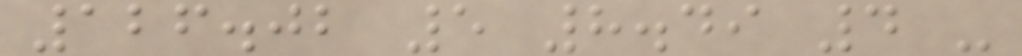126.02 5 8.49 4 -
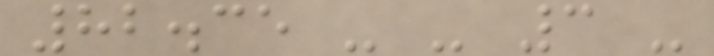82.35 - - 3 -
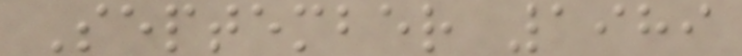September 1989
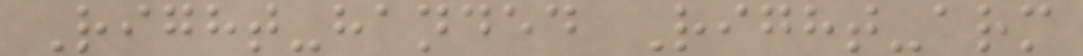Right-handed Right-arm
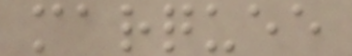marquee
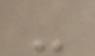-
